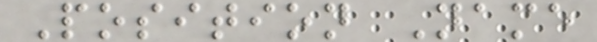Position Name
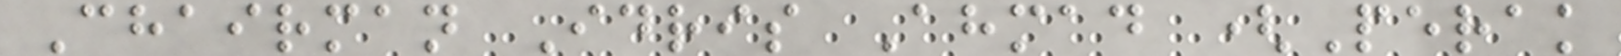Chairman Idris Ahmad (Perak
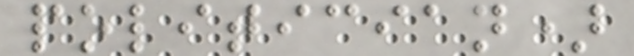politician)
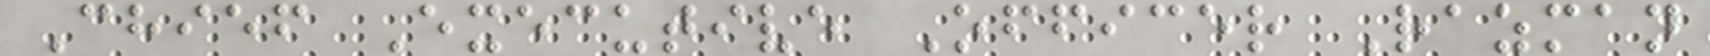Chief Executive Officer Razman
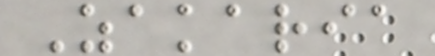Zakaria
